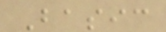Basic
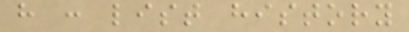h : list history
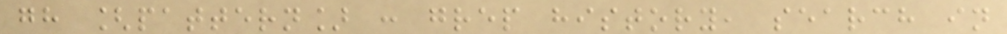gh [pattern] : grep history, search in
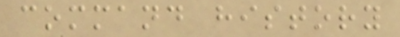command history
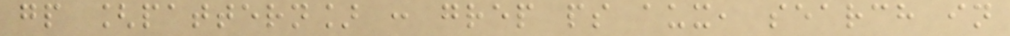gp [pattern] : grep ps aux, search in
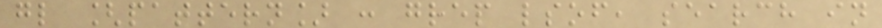gl [pattern] : grep lsof, search in
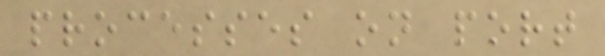processes on port
